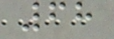68
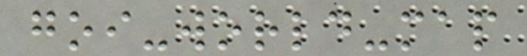goi-world-map
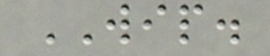WIP.
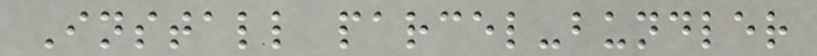Install parcel-bundler
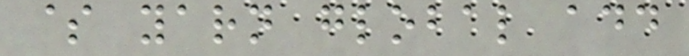$ yarn global add
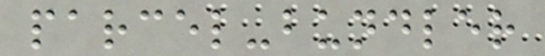parcel-bundler
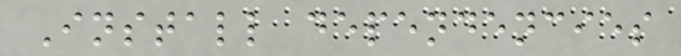Install dependencies
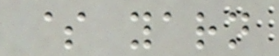$ yarn
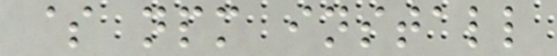$ npm install
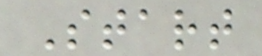Start
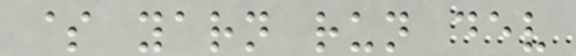$ yarn run dev
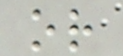or
